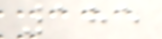185
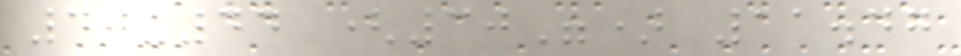40-44 (30") 11.47
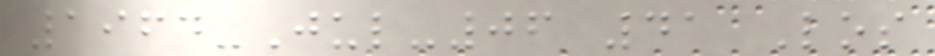1964-Jul-06 41 Los
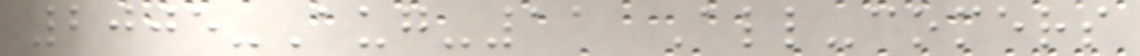2005-Aug-11 All-comers
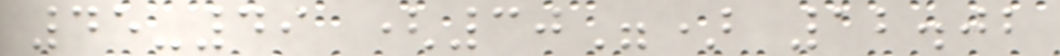45-49 (30") 12.02
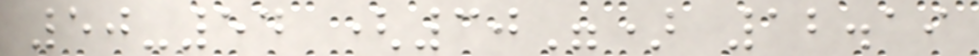50-54 (30") 12.19
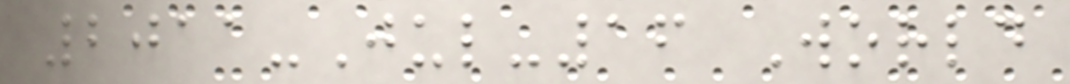2011-Jul-16 World
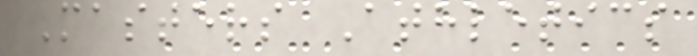Masters Athletics
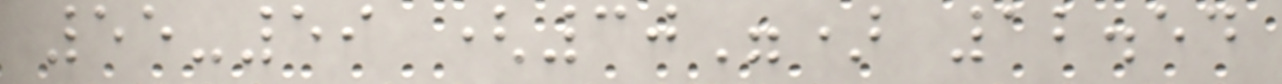55-59 (30") 12.54
